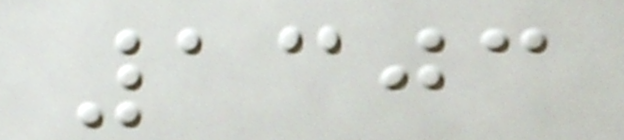1303
